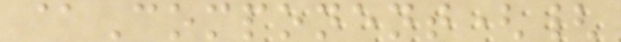@Component({
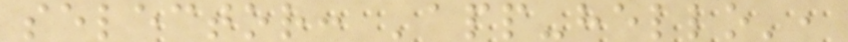selector: 'app-hello',
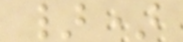})
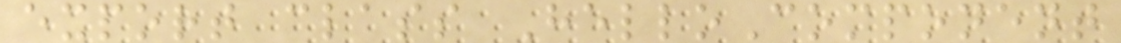export class HelloComponent
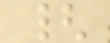{
